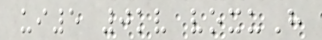ui5 0kv voxuH
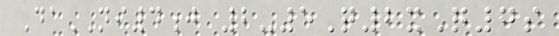DaNI4j 2-5Q2xQ7s
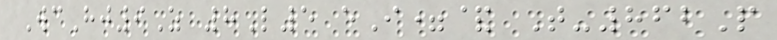WcHj9Z 8L5 eI=& T-862P
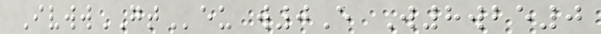IvwwGTeu w0E W8wbe0
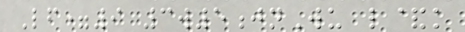Lf=9 3w5jnWu l&k
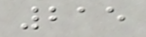215
